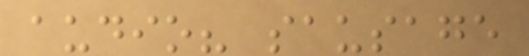audio? sausage
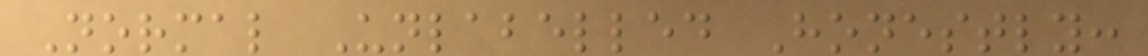Normal Unlabelled Honestly:
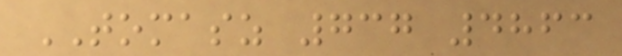TOMASZ 737 4863
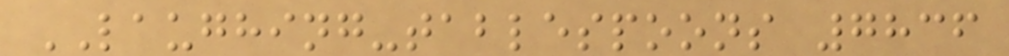LAUGHING-tablespoons 7836
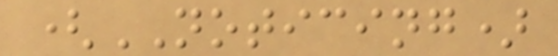(NOTICING)
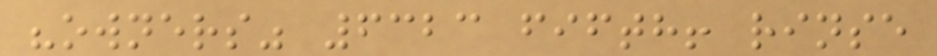"owners" 6323 fifth! rinse
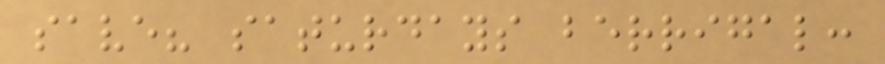save? saturdays berrigal:
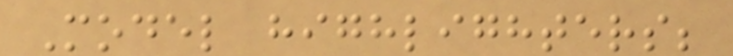Model highlighters;
